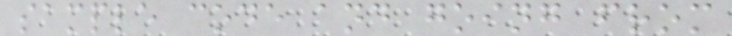sample code and going from
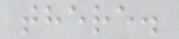there.
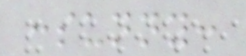:sunny:
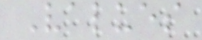Values
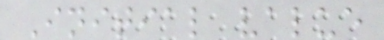Initial value
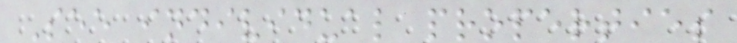See individual properties
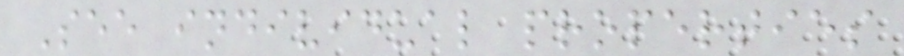See individual properties
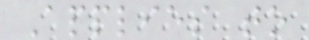Applies to
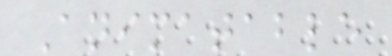Animatable
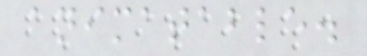animatable.
